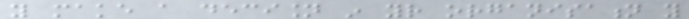you make a decision in your organisation you
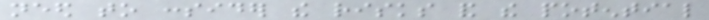need to consider the risks and the potential
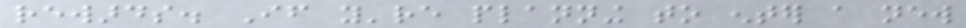rewards. If you're planning to enter a new
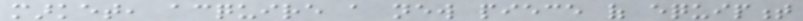market, acquire a new piece of equipment
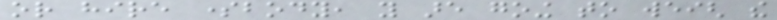or hire somebody, you are going to weigh the
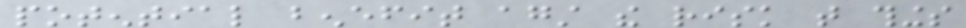potential benefit against the risk that things
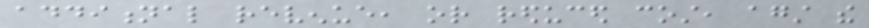additional revenue, or reduced cost, against the
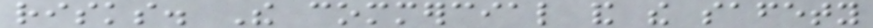risks. The commercial and the safety
